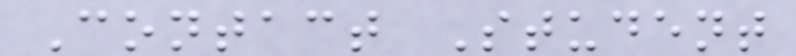Contact Student
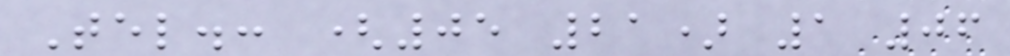Tel.: (05 21) 1 06
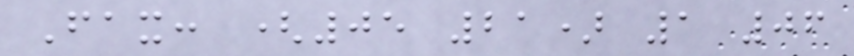Fax: (05 21) 1 06
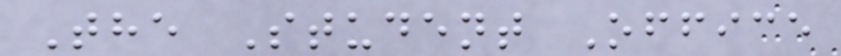The Student Office
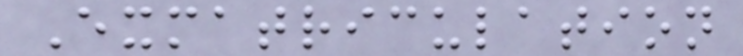Exmatriculation
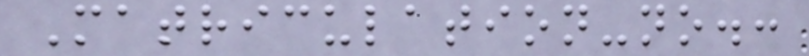Matriculation-no.:
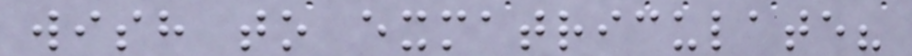wish to exmatriculate?
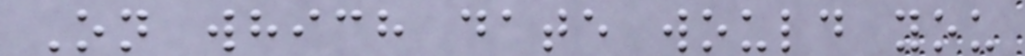On which date would you
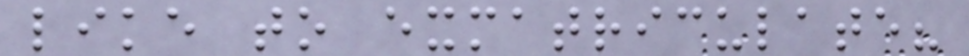like to exmatriculate?
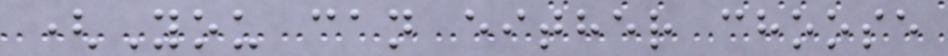(You can either choose
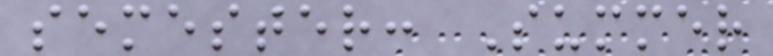semester: Summer
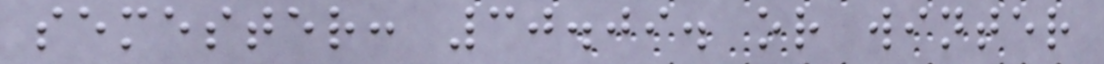semester: 30.09. or winter
